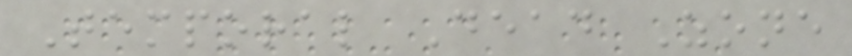Temporal Dead Zone
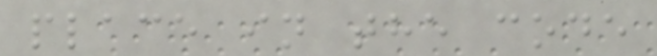place in the code
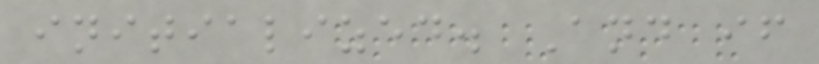initialized. And if
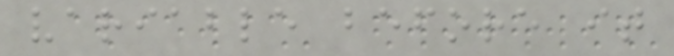variable before it
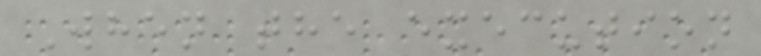When the execution
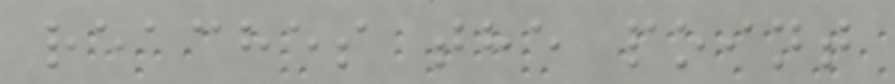reaches the point
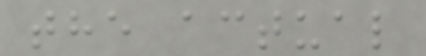the actual
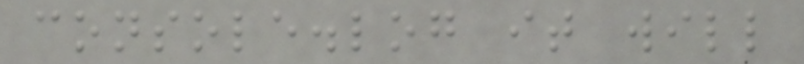console.log it will
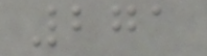271
